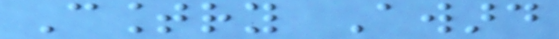Country Award
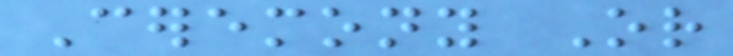Ceremony Or
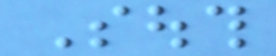South
